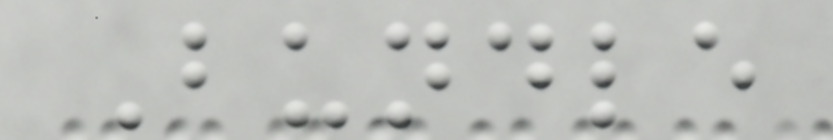Bundle
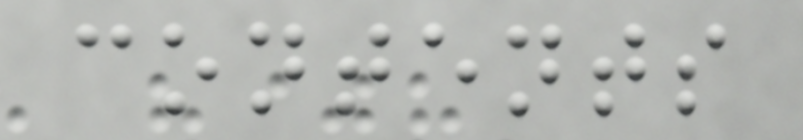contents
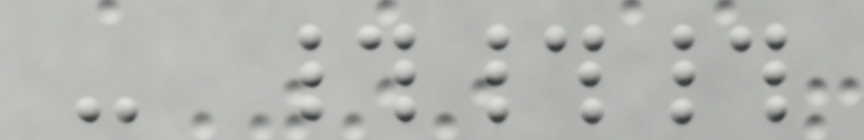- ###
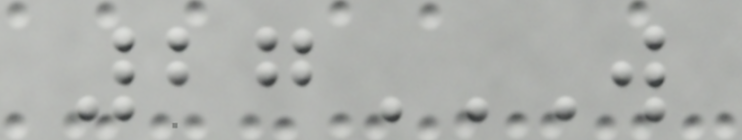27W
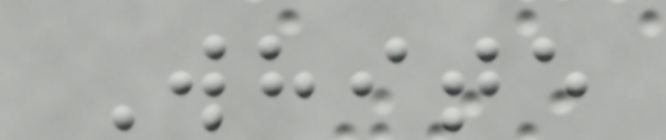White
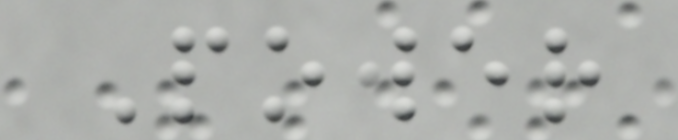Power
